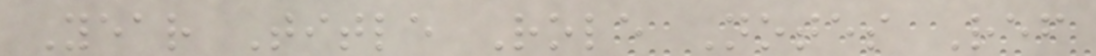Year Title Role Notes Ref
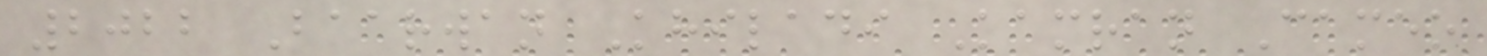2022 Baarwan Khiladi Kamran Cameo
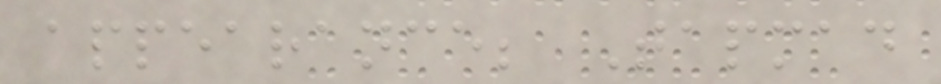appearance; Tapmad
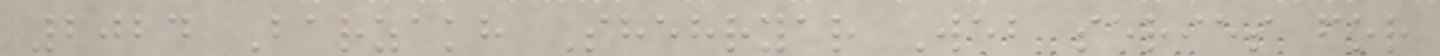2024 Barzakh Shehryar Web series for
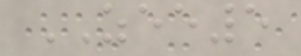ZEE5
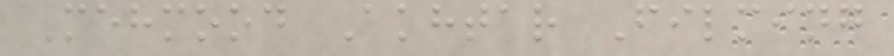Mehmood Akhtar Filming
